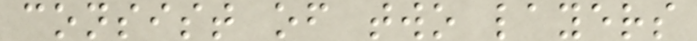consist of two layers
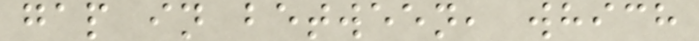gap in between, which
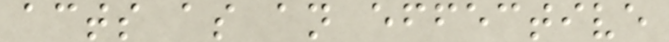acts as an effective
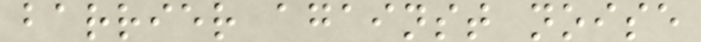barrier against noise
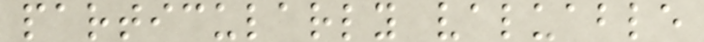particularly valuable
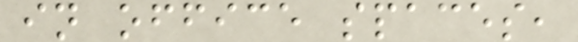in office spaces,
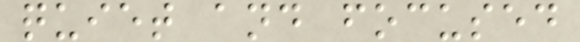quiet and focused
